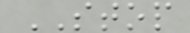STOP
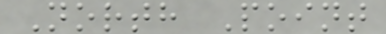North Point
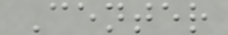Center
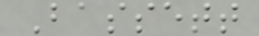Bassett
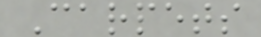Carpets
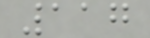117
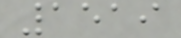1519
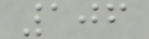106
